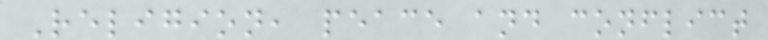Religion, peace and conflict
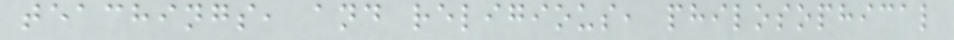teachings, and religious, philosophical
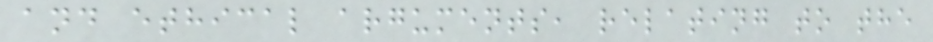and ethical arguments, relating to the
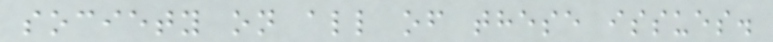society on all of these issues.
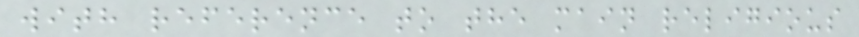with reference to the main religious
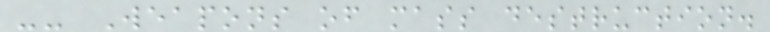-- Weapons of mass destruction.
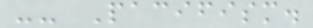-- Pacifism.
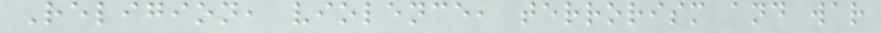Religion, violence, terrorism and war
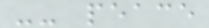-- peace
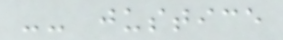-- justice
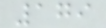179
